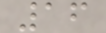16
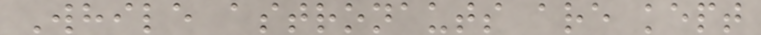While astronauts are kept
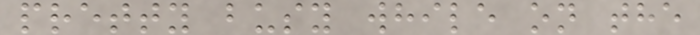pretty busy while on the
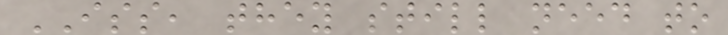ISS, they still need to
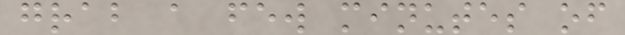grab a few minutes of
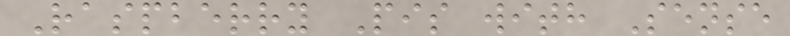Raspberry Pis with Sense
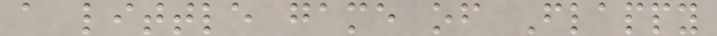a little game of Flappy
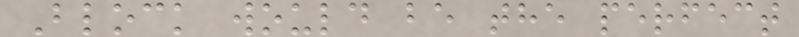Block would be the perfect
